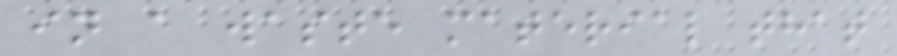in a waste material that
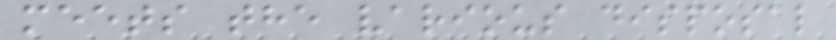meets the various disposal
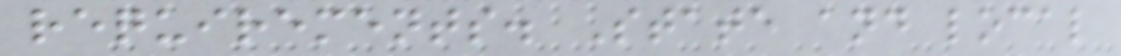requirements. State and local
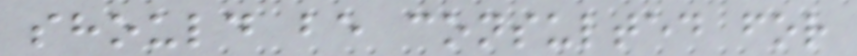should be consulted for
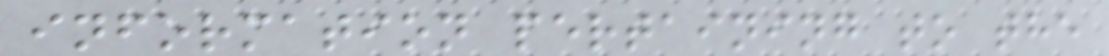information pertaining to the
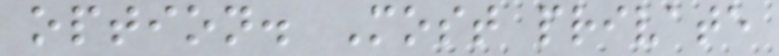option. Most private
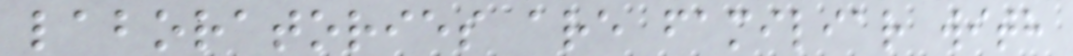laboratories are familiar with
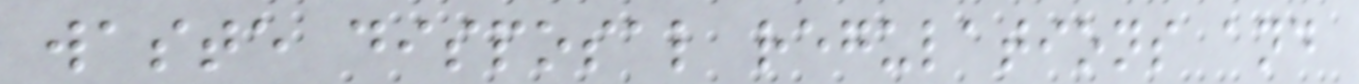waste disposal regulations and
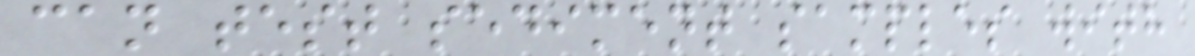can test sediment samples with
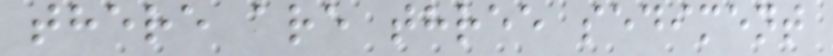there are three sediment
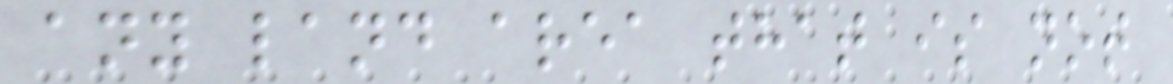any land area that is not
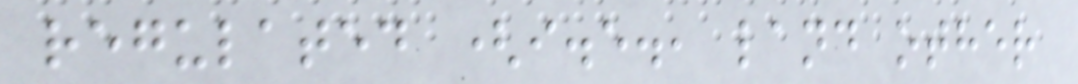regulated (i.e., land other
